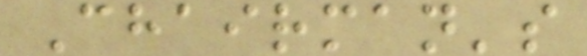Chairman's
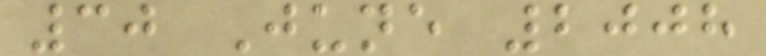30 June 2008
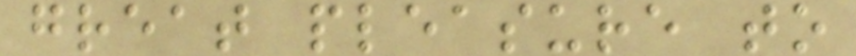great pleasure to
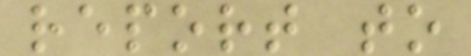report to
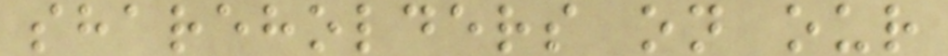shareholders on our
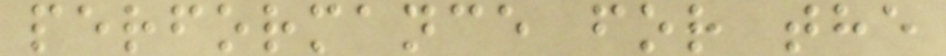performance for the
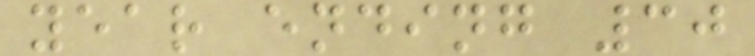year ending 30
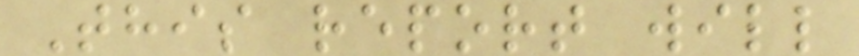This report will
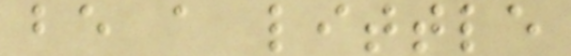be a little
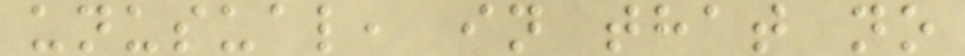unusual, in that no
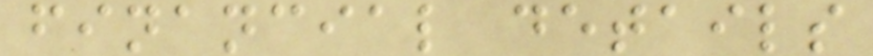financial details
